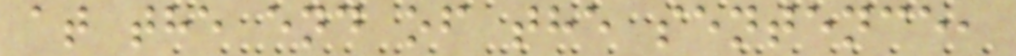at the end of the sentence,
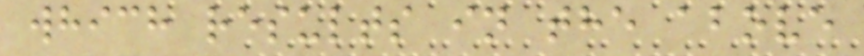which results in the above
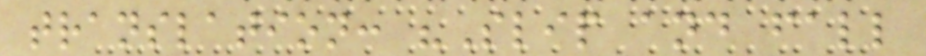translation: "Slip and fall
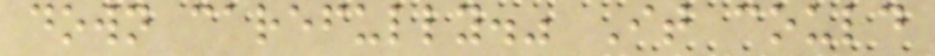down carefully." It could
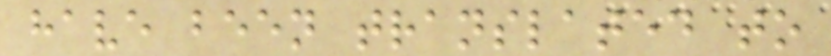have been translated to
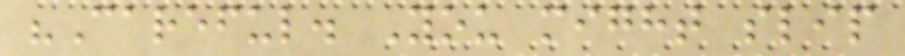"Careful. You might slip
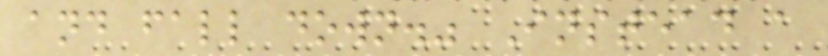and fall down." Instead a
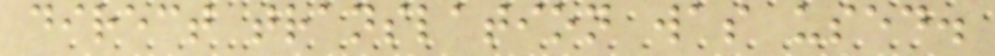direct translation was used.
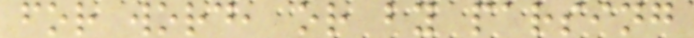for word, or by parsing
